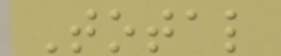Total
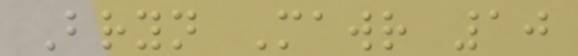Bryn Mawr 10
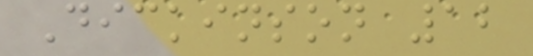Dickinson 12
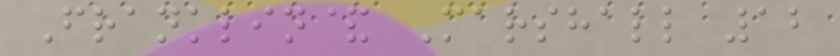Franklin& Marshall 12
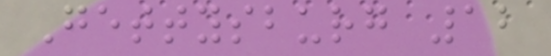Gettysburg 12
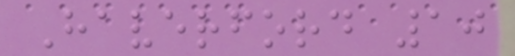Haverford 10
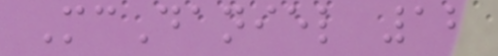McDaniel 12
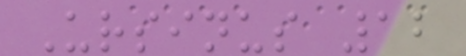Ursinus 12
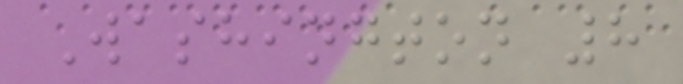Washington 8
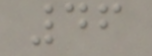46
